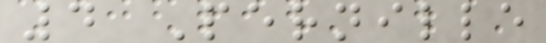4 Pernille
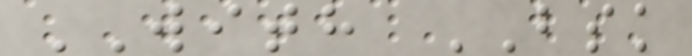WITH BSK
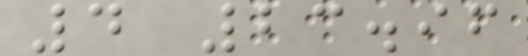4 23.96
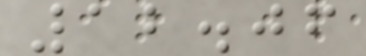12.06
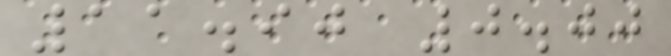11.90 0.00
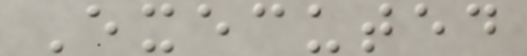Executed
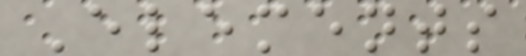Elements
